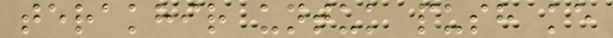terakhir untuk push ke
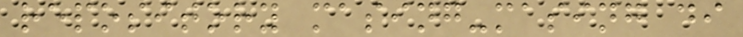repository masing-masing di
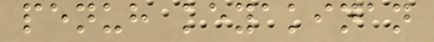penuh keyakinan
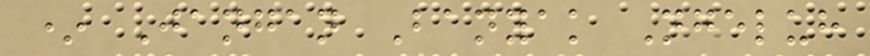* Jangan Banyak Ngeluh
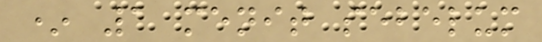* 1 menit sebelum
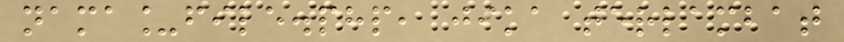nama_file.php, jika terlambat
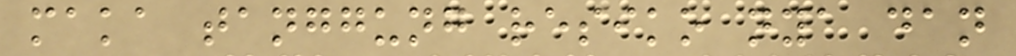maka tanggung resiko nya dan
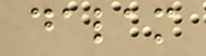dalam
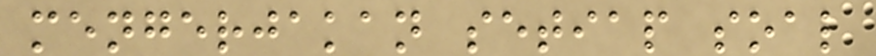mengerjakan setiap soal
